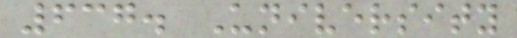637. University
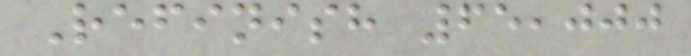Refinish 65,000
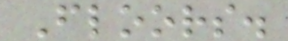Floors.
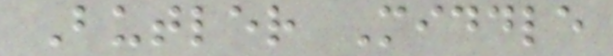Butler Middle
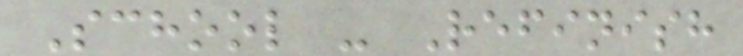School - Refinish
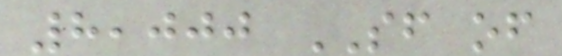8,000 SF of
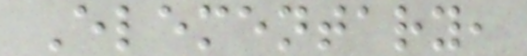Elementary,
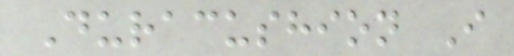Duracushion I
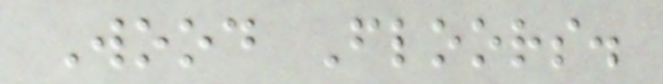Wood Floors.
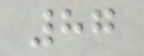87
